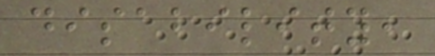disability,
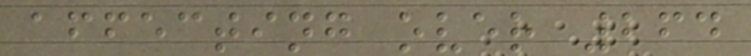affecting over 264
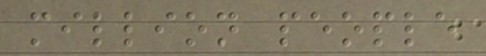million people
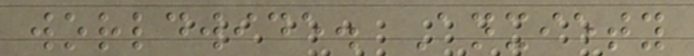worldwide. Anxiety
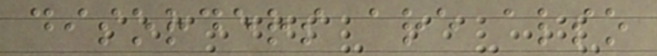disorders are also
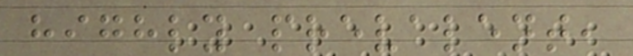highly prevalent,
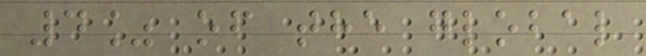4% of the global
